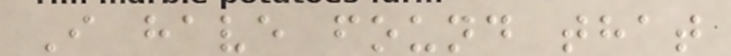I have found that
